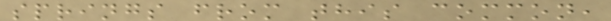springs from this common,
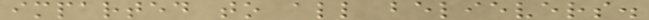imparted to all believers.
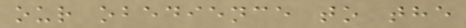our obedience to the
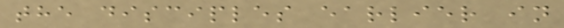the disciples earlier in
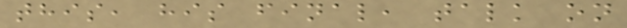this, his final, talk on
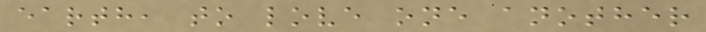earth, to love one another
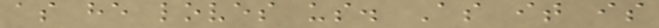as he loves us. As it is
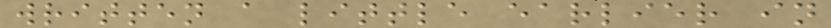written a little earlier in
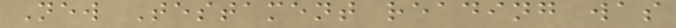New Testament reading was
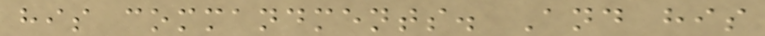his commandments. And his
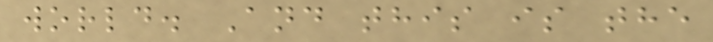world. And this is the
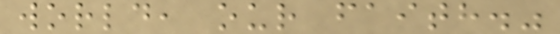world, our faith."
